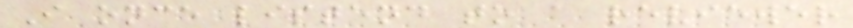I once listend to a reviewer
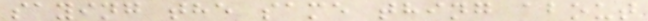saying the same thing about
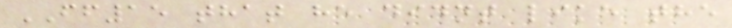FF15 that he didnt like the
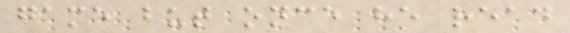game but once he read
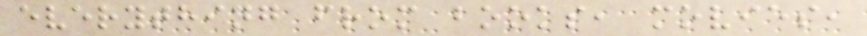everything from books, movies,
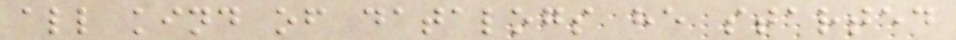all kind of datalogs he started
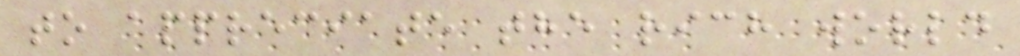to appreciate the rich world
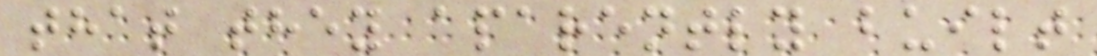that they aparently built
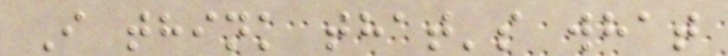I think that's what
